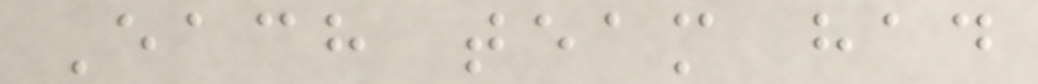Each team had
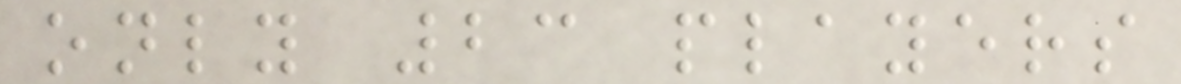only 23 players
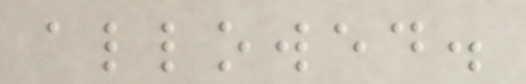allowed.
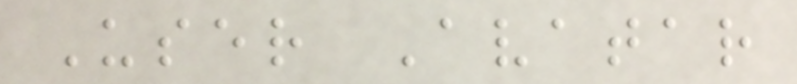User Avatar
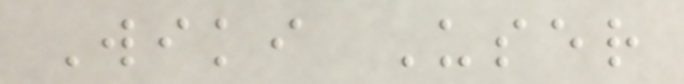Wiki User
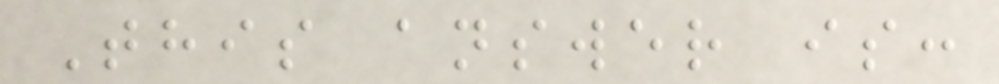This answer is:
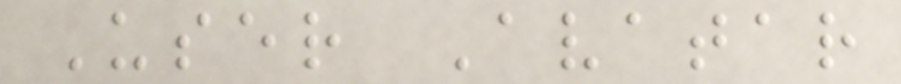User Avatar
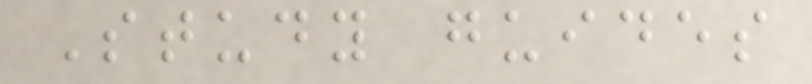Study guides
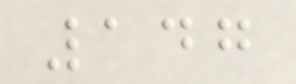147
